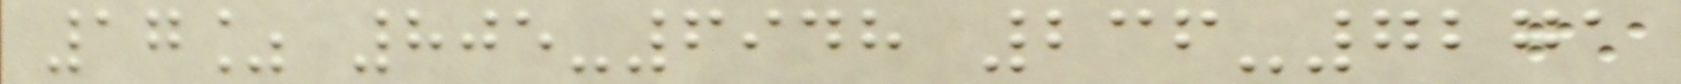17% 805-6948 236-7271
